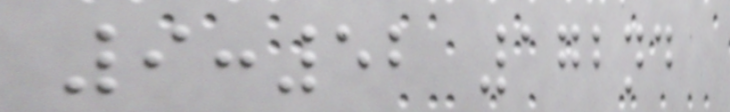9:52 172nd
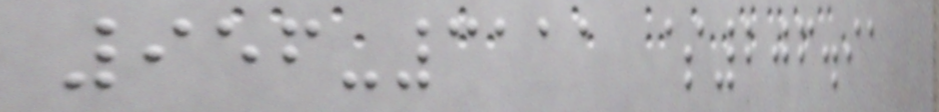956-3111 $206.91
